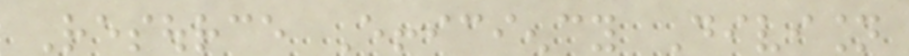Resource Efficiency Division
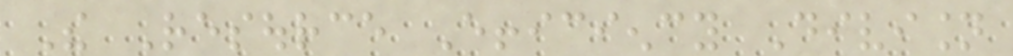The Resource Efficiency Division
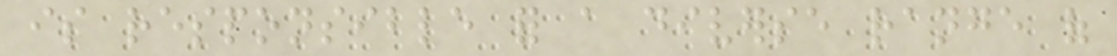is responsible for a diverse range of
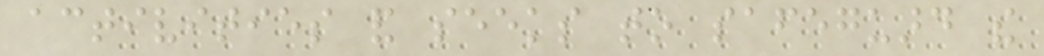activities and seeks to safeguard the
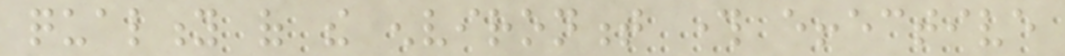quality of the environment through effective
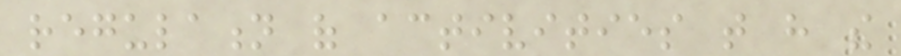regulation of activities that have the
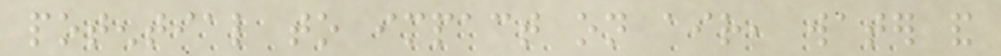potential to impact on air, water and
